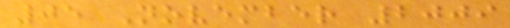05 November 2009
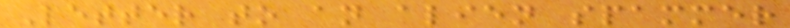Letter to an alien spammer
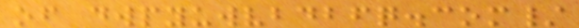of dwpyuwvbdbfq.com/
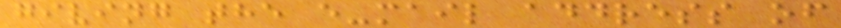giving the e-mail address of
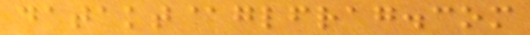datakt@glfrag.com
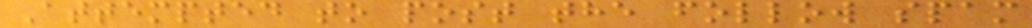Attempted to post the follow spam
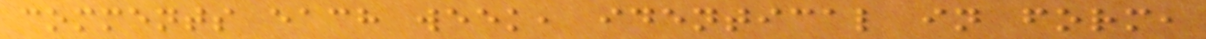comments each week, identical in form,
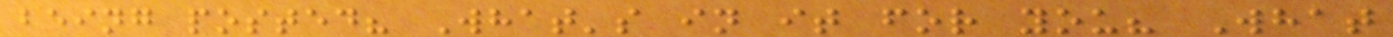being posted? What's in it for you? What
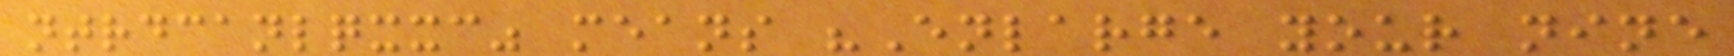ntrdcanlqxxc" means "Enlarge your nine
